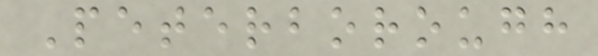Peterborough
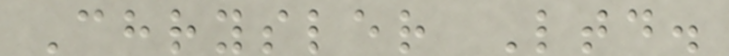Chrysler Ltd.
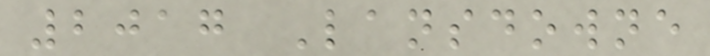2017 Lansdowne
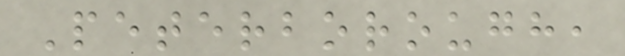Peterborough,
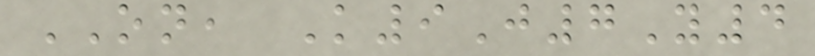ON, K9J7Y4
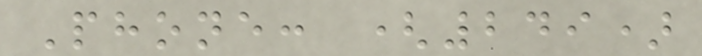Phone: (249)
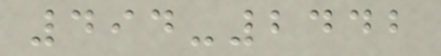494-2442
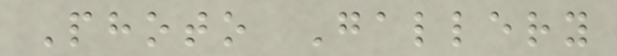Photo Gallery
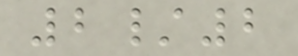2/2
